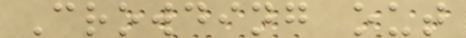Crowding out
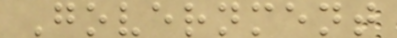Government
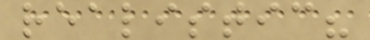realistic?
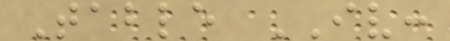Table IV:
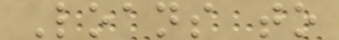Loans to
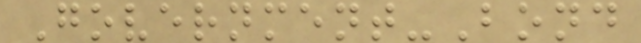Government-Bond
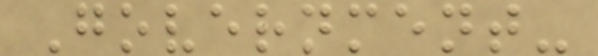Government-
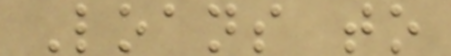Loans to
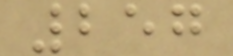257
